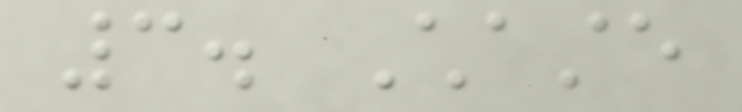3. Chaste
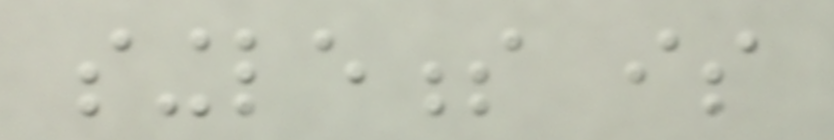singleness is
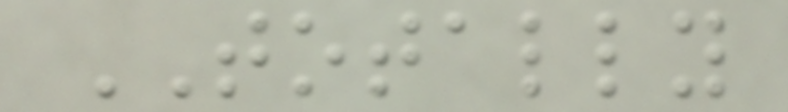TOTALLY
